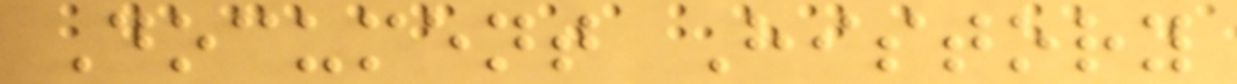Document History
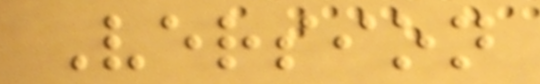Version
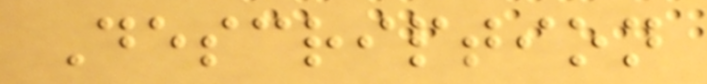Description
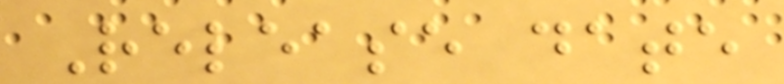Release date
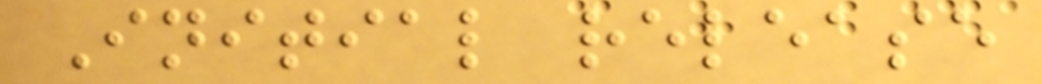Initial release
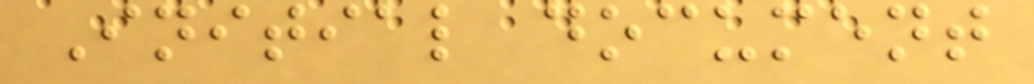Initial document
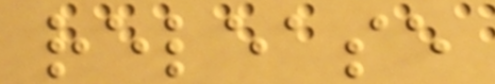release
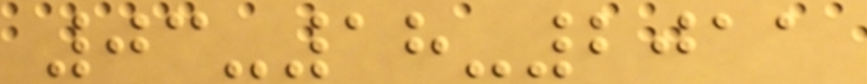03-18-2011
